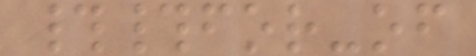##for-of
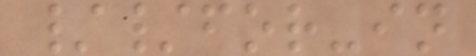//for-in
